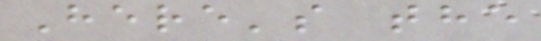Here's the
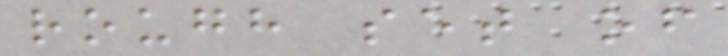rough set of
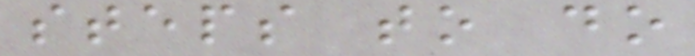steps to do
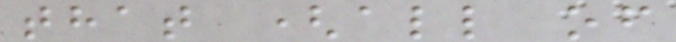that (all of
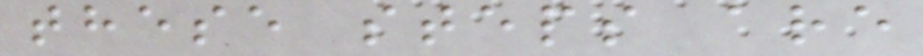these steps are
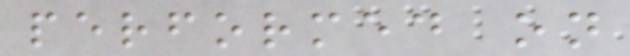performed on
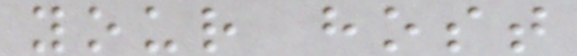your host
